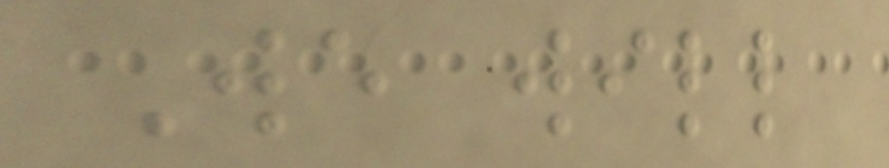We will
